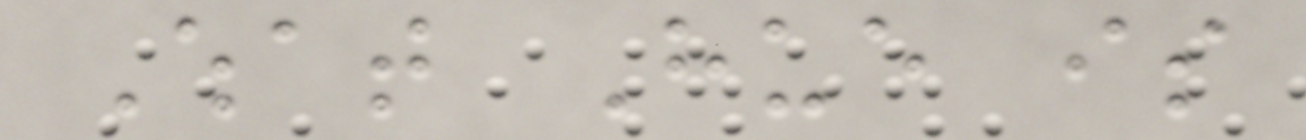What Hue is
